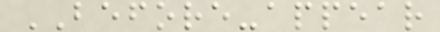BEFORE-appear
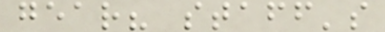gear? staff's
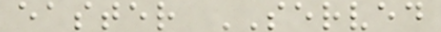easter SERVED
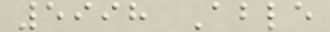5998 Able
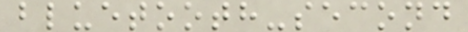bluetooth-second
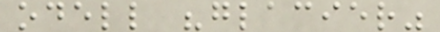odell "glacier"
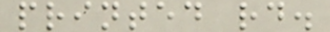printed rd.
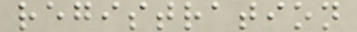registration
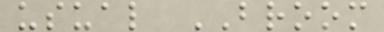usual BROOM
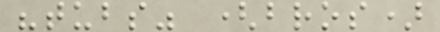"tubs" (bros)
